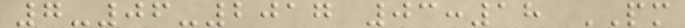7-06-2017 03:18 PM
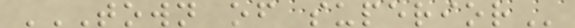TOWN OF SUPERIOR
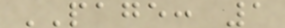PAGE: 1
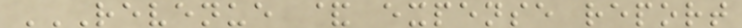REVENUE & EXPENSE REPORT
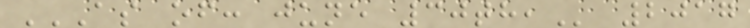AS OF: JUNE 30TH, 2017
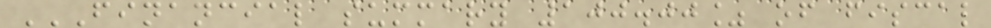FINANCIAL SUMMARY 100.00% OF FISCAL
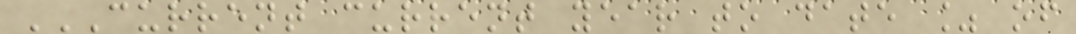CURRENT CURRENT YEAR TO DATE % OF
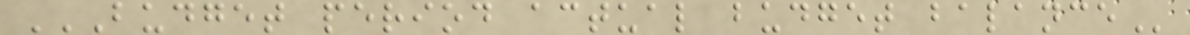BUDGET PERIOD ACTUAL BUDGET BALANCE
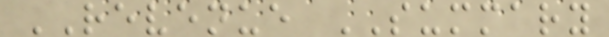REVENUE SUMMARY
